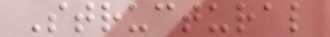Structural
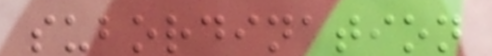subordination
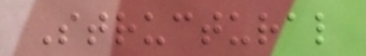Structural
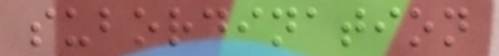subordination
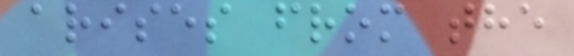arises from the
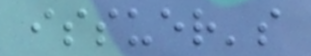issuer's
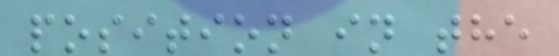position in the
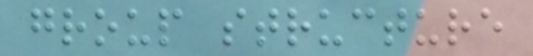group structure
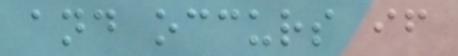and occurs if
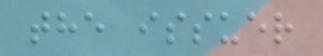the issuer
